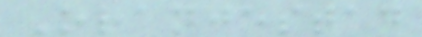Oranjestad
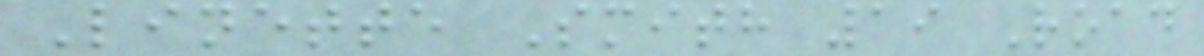Linette Smith 19 Road
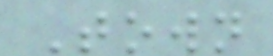Town
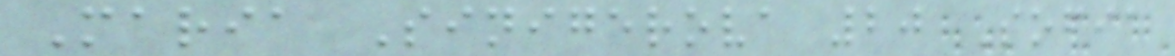Maria Sinigerova 20 Sofia
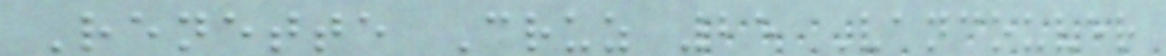Renette Cruz 25 Vancouver
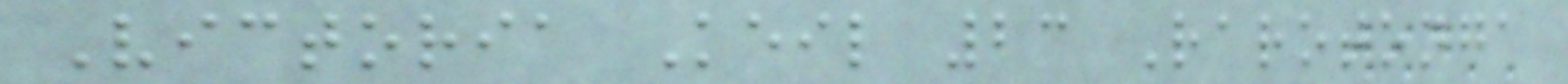Victoria Keil 23 Rarotonga
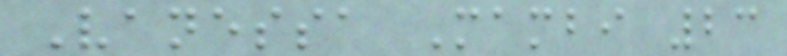Vanessa Mambi 23
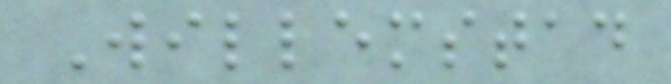Willemstad
